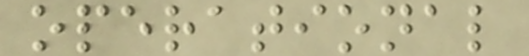operational
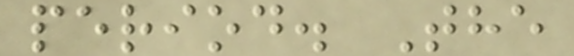period. The
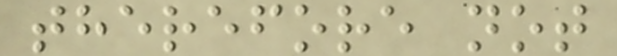therefore not
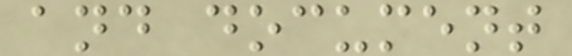and document
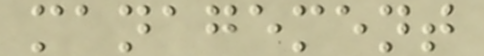management
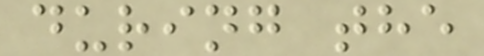during the
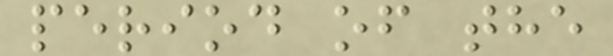period of the
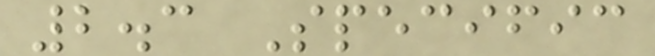2.3 Specific
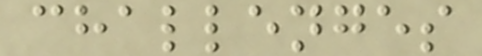challenges
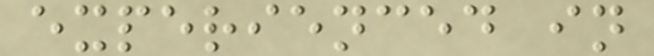experienced in
